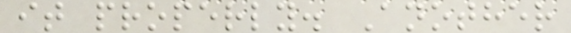it properly. Another
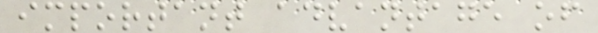important advantage of
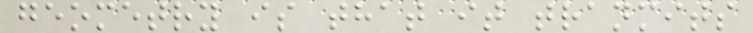geometry is that it tranmits
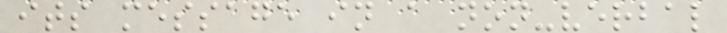its message in a non-verbal
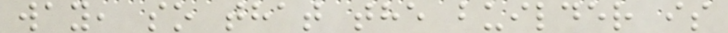way, so that the builder is
